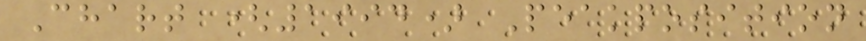Chart (1994) Peakposition
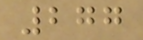277
